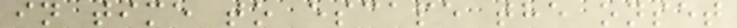in time to escape the onset
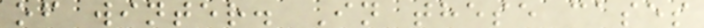of winter. In these cases
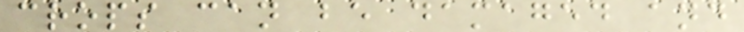crops can be damaged and
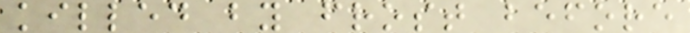killed by frost before
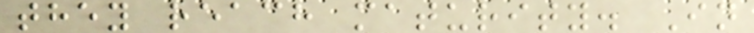they reach maturity. In
